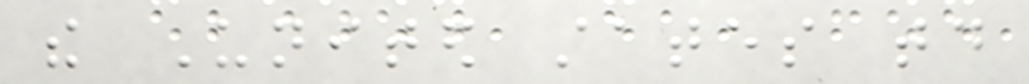the United states today
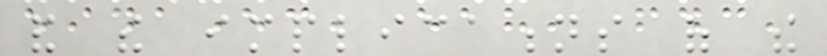and the implications of the
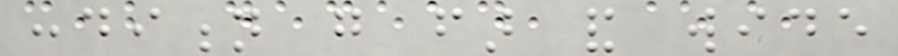condition go far and wide
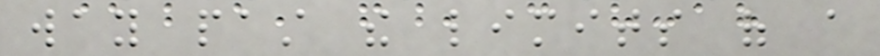way past the limits of a
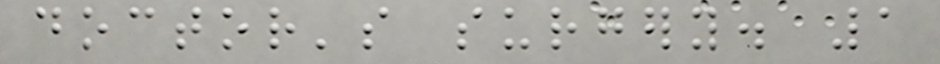doctor's surgery. 1
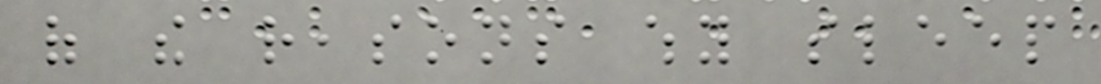of the reasons why sleep
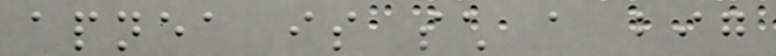apnea is such a big
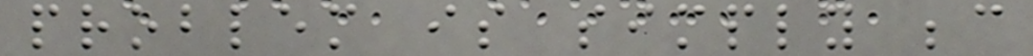problem is simply because
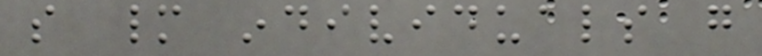so many individuals go
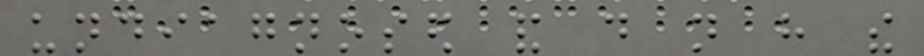undiagnosed and do not have the
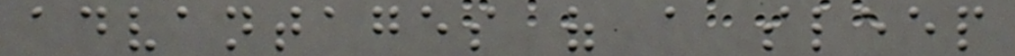advantages of a sleep
